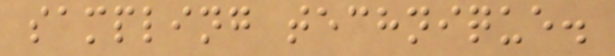sampling technique.
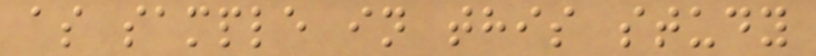as sample in this study
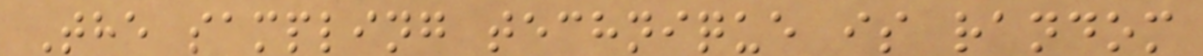The sampling technique is random
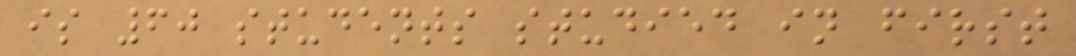is 60 students studied in first
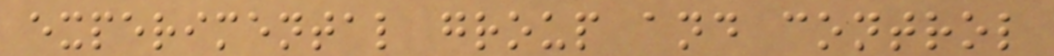experimental group and control
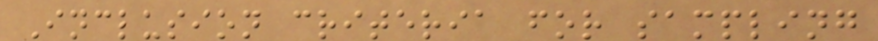Inclusion criteria for sampling
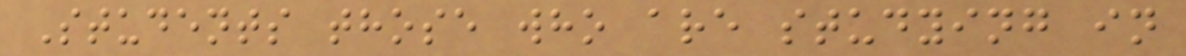Students those who are studying in
